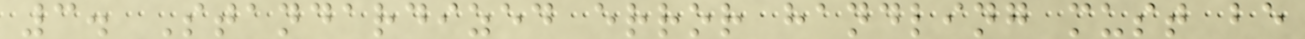3. Standardized error handling must be
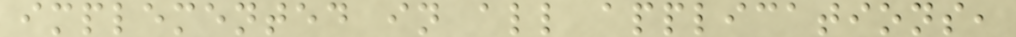implemented in all applications,
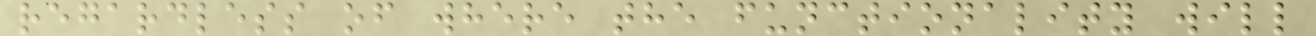regardless of where the functionality will
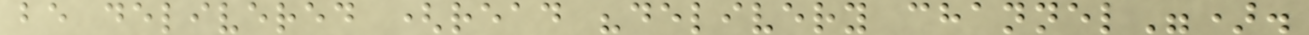be delivered (read "delivery channel").
